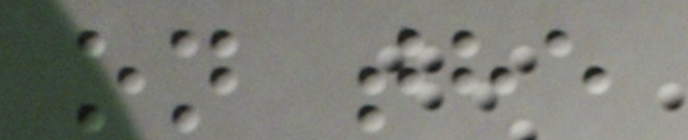on the
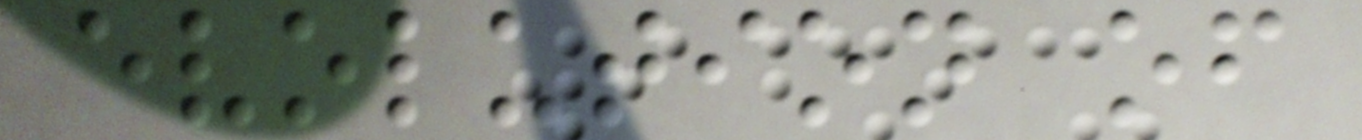evolution of
